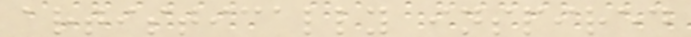artistically inspired
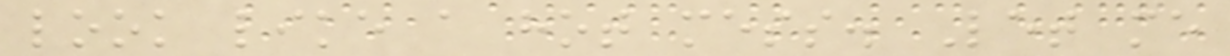look like a hot mess. Let me
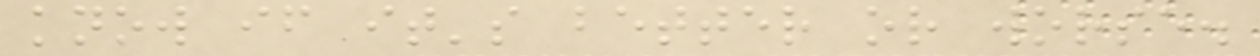know if it's better or worse.
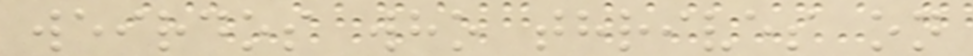weirdos who thrives on
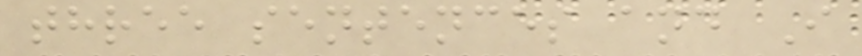three sentences and I
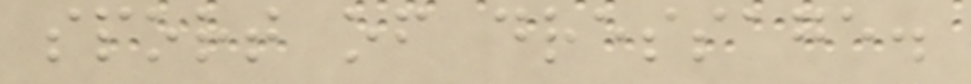sport of dressage.
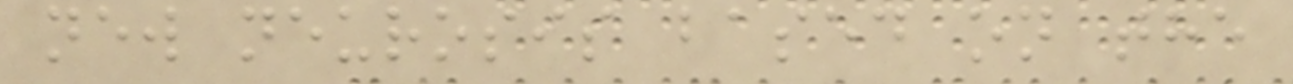new neurosis based on the
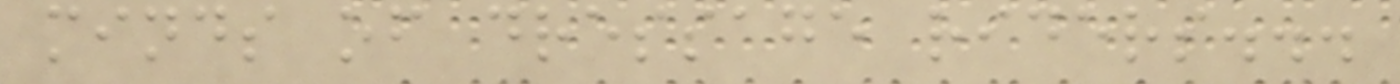minds of dressage riders...
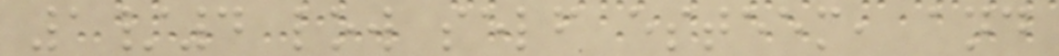1/4 low self esteem, and
